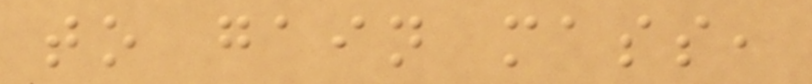to gain mass,
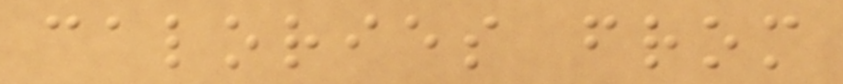calories from
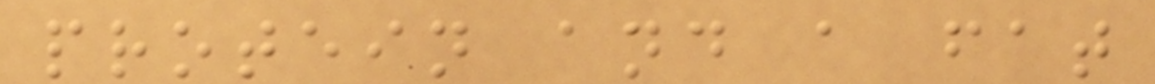protein and a fat
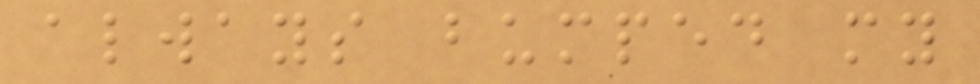always bumped my
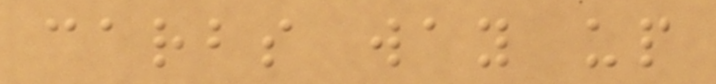carbs way up
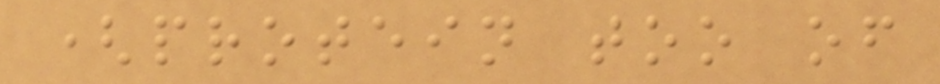(protein too of
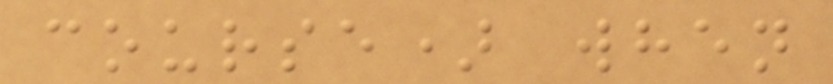course) when
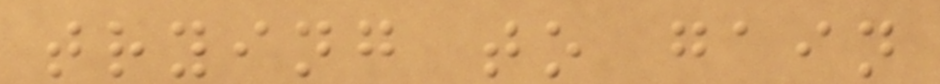trying to gain
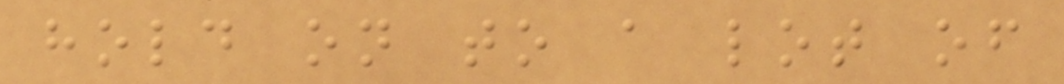hold on to a lot of
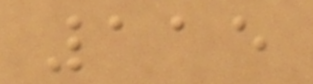115
